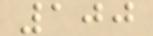100
